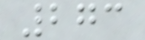273
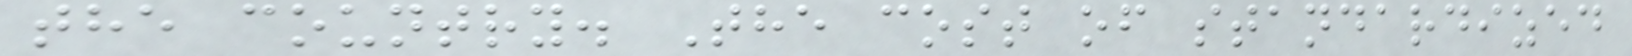the country. The cost of standardized
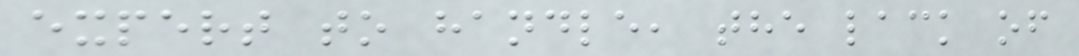expert to handle, the lack of
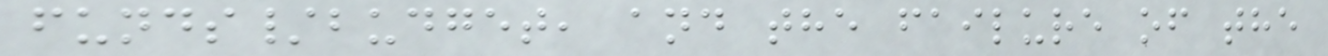funds/budget, and the failure of the
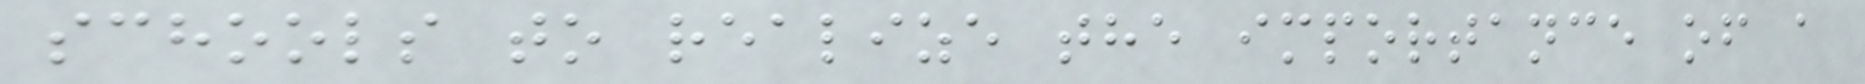schools to realize the importance of a
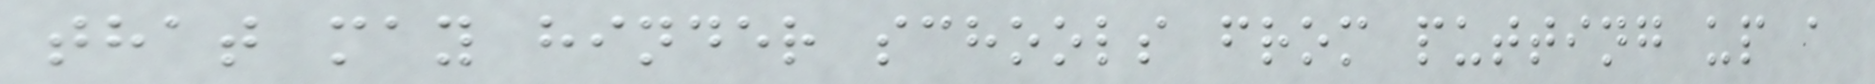that may hinder schools from putting up a
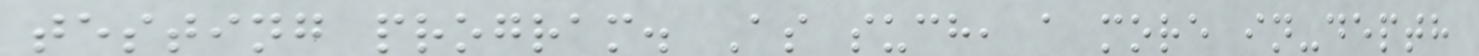testing program. As such, a more in-depth
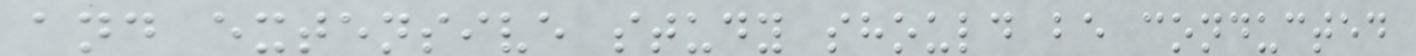and extensive study should be conducted
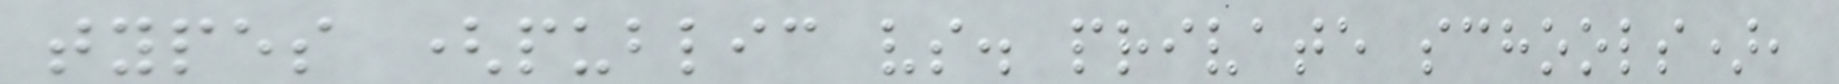types (public vs. private schools),
